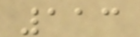113
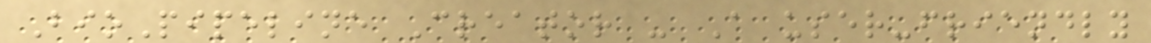BioPipeline Creator - A user-friendly
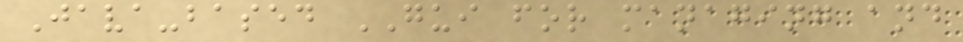Java-based GUI for managing and
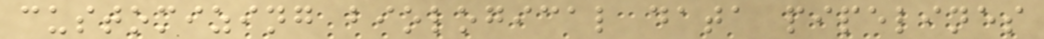customizing biological data pipelines
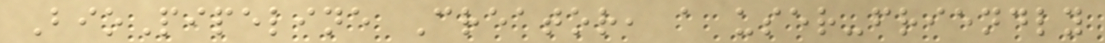BioPipeline Creator, a user-friendly
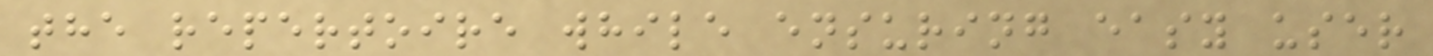the repertoire while ensuring easy user
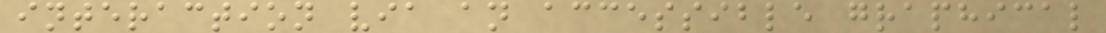interaction via an accessible graphical
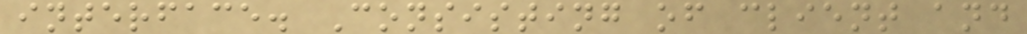interface. Consisting of client and
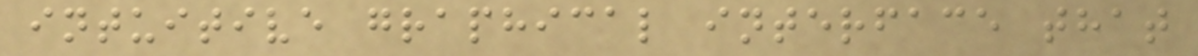intuitive graphical interface that
